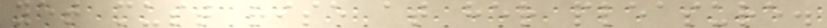yet must rise at her pleasure.
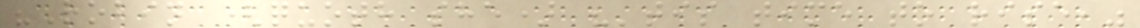"Robin (quoth she) "'tis time to rise,"
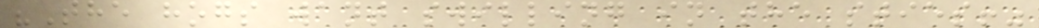"The hogs want swilling in the sties!"
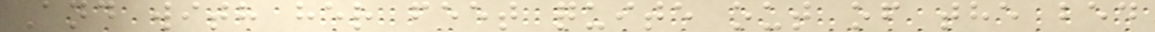And with her feet quite out of the bed
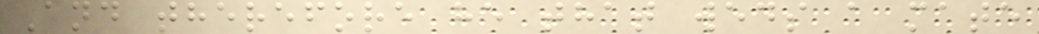And therefore he that weds a mate
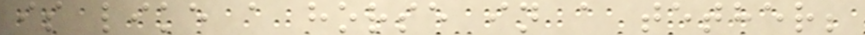is like a horse in a tether;
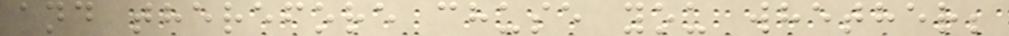and therefore chuse you whether;
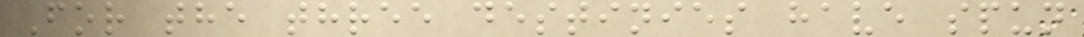For the three destinies have spun
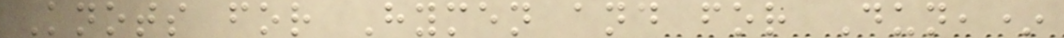Knots for Hymen and for Dun,*
